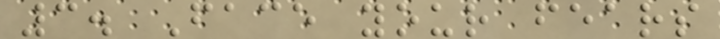3. Face your fears
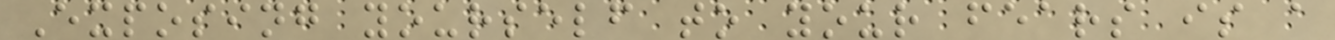Exposing yourself to your fears is a
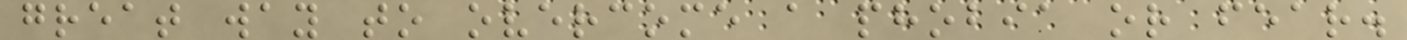great way to overcome a phobia or fear.
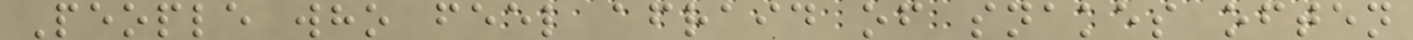People who feel afraid of snakes often
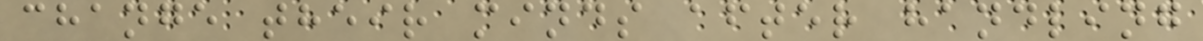change their minds after handling
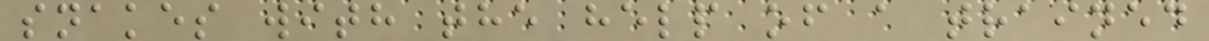snakes with the help of a trained
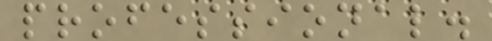professional.
